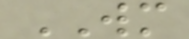WM
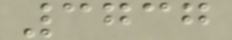3737
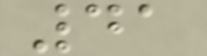41
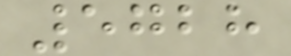5728
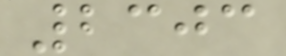2303
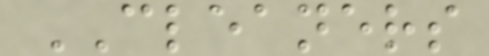CLEANERS
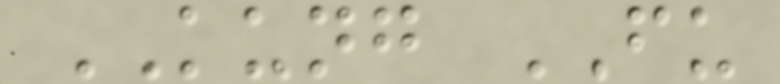KUNG FU
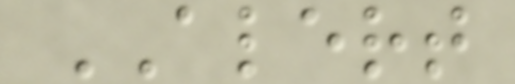ALERT
